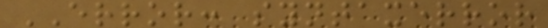ERROR: syntaxerror
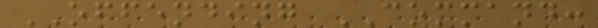OFFENDING COMMAND:
